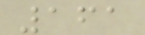161
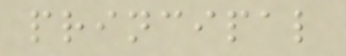principal
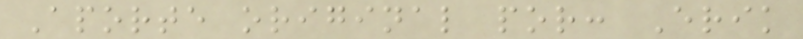Aporte original por: Erik
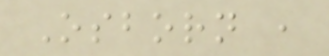Osborn ,
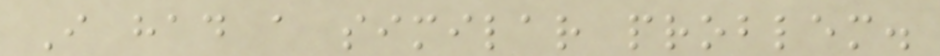I had a similar problem.
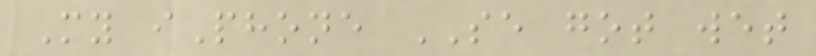My iPhone SE got wet
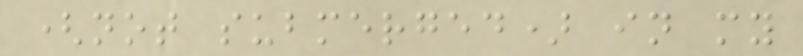(not submerged) in my
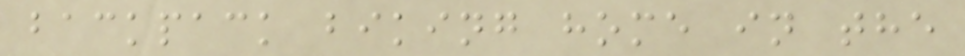backpack biking home in the
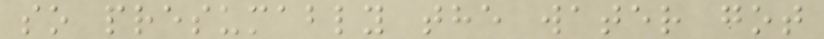so presumably the water got
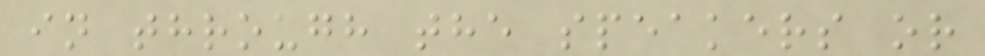in through the speakers or
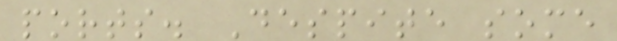ports. Despite some
